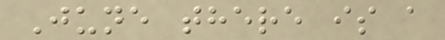June there is a
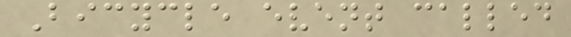Bicycle event called
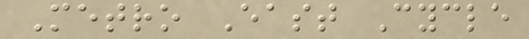Metro East Cycle
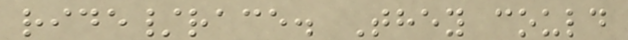ride/race. They could
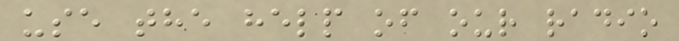use the help of our radio
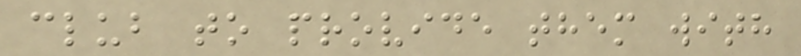club to provide them with
